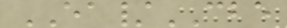EA/CBE
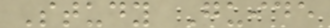Study Guide
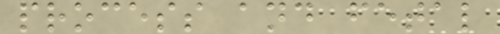process and fetal
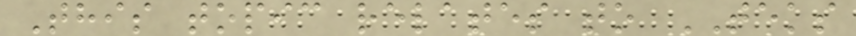This topic relates to TEKS
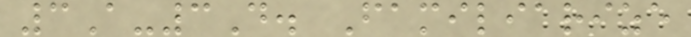3A-3D. Familiarize
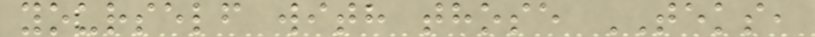yourself with those TEKS,
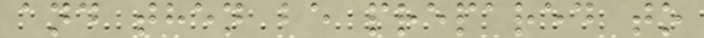and then be prepared to
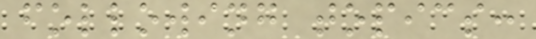following topics:
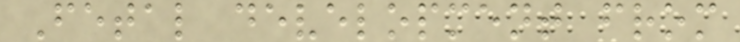Fetal development from
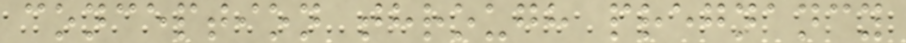conception through pregnancy
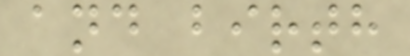and birth
